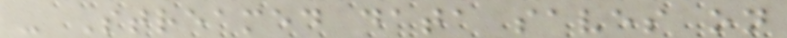- Streamed data saves on
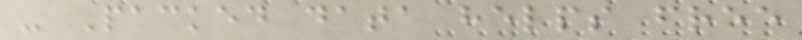- Packed data helps free
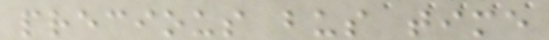precious bus time
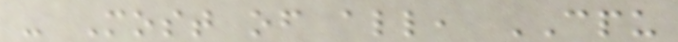- Most of all, CPU
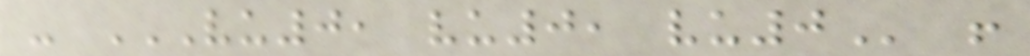- VU0, VU0, VU0 !
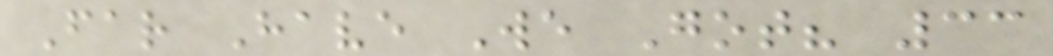Far Have We Got? 33
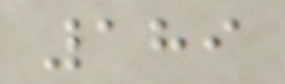189
